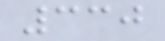330
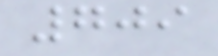709
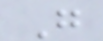G
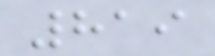819
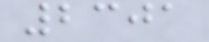2301
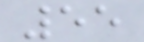55
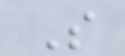S
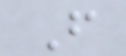F
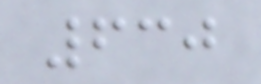630
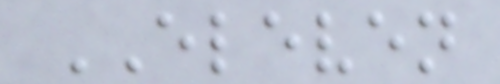ELEVEN
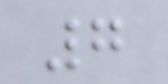7
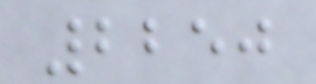2250
